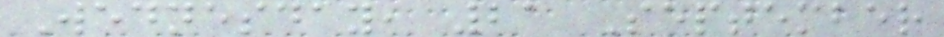Wednesday, 21 September
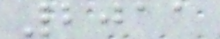2011
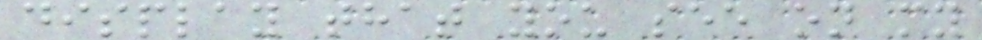display that you see on my
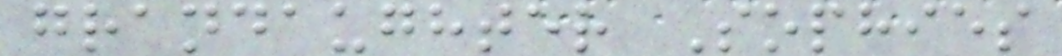grandaughter Sophies
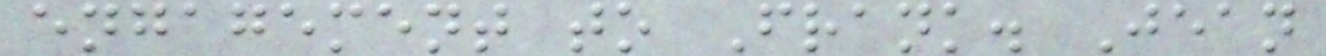engagement to Frank. Jean
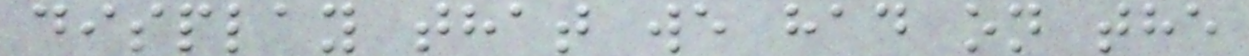display that we had on the
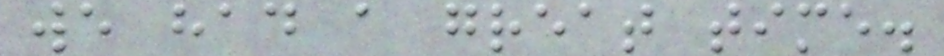we had a great time.
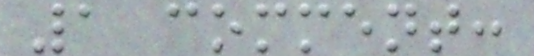1 comment:
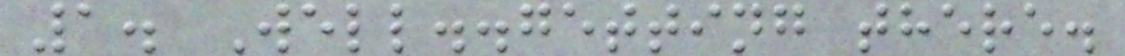1. Well..getting there.
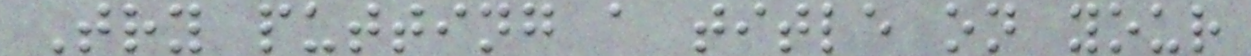Try putting a title on your
